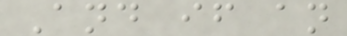And if an
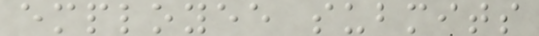employee submits
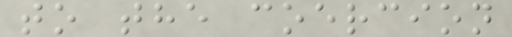to the coercion
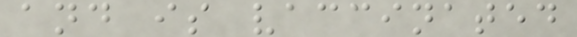and is vaccinated
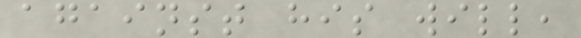against his will,
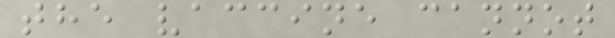the vaccine cannot
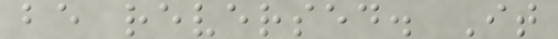be reversed. It
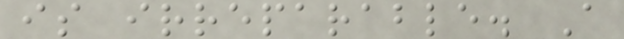is irreparable. A
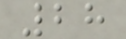28
